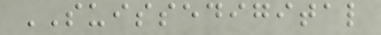SUISSEDIGITAL
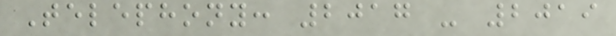Telephony: 2017 - 2019
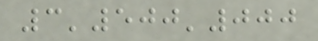3'500'000
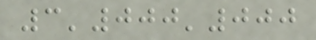3'000'000
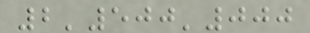2'500'000
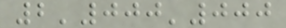2'000'000
